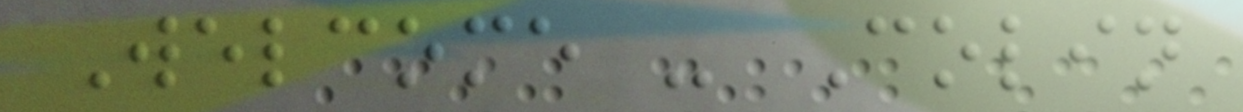Welcome - Colin
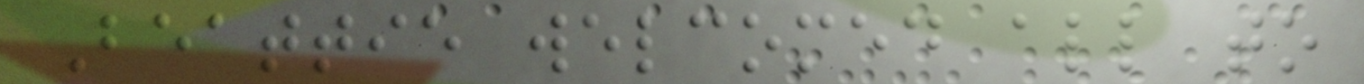Beattie welcomed all to
